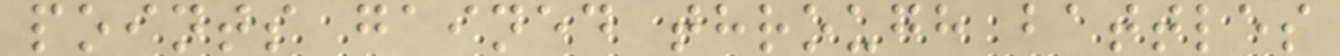points gained through battles
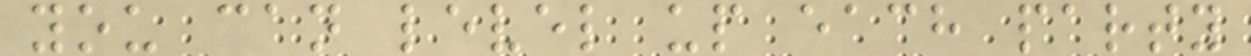you can level up each party
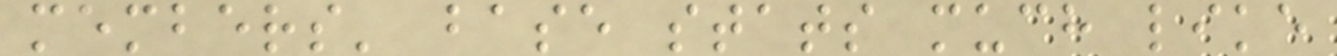members' base stats much like
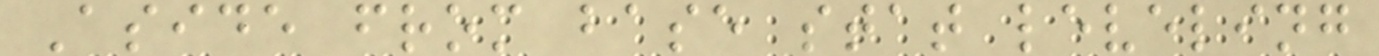Aside from base stat leveling
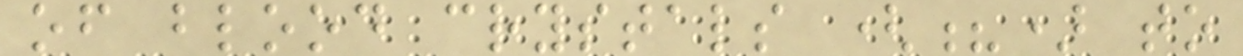of blood crystals (?) to
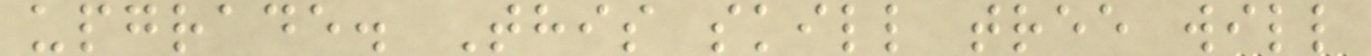upgrade. This skill tree will
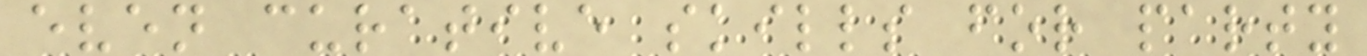even curative skills for party
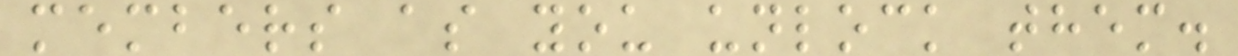members as you unlock them.
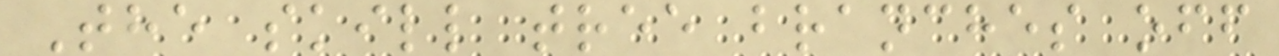The skill tree branches off
